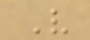V
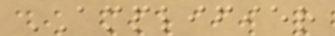AMPLIFIER
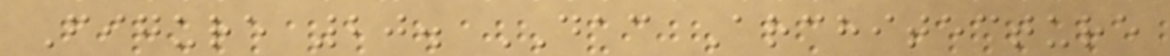Figure 20. DAC Architecture
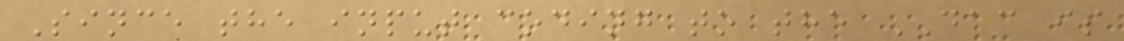Since the input coding to the DAC is
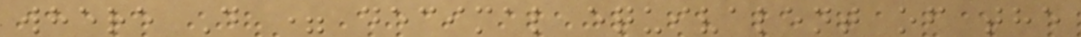where D = decimal equivalent of the
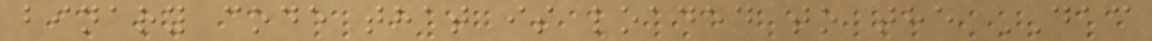binary code that is loaded to the DAC
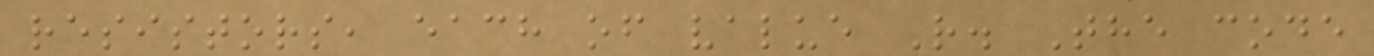resistors, each of value R. The code
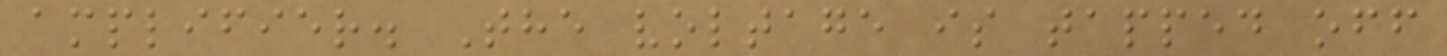amplifier. The voltage is tapped off
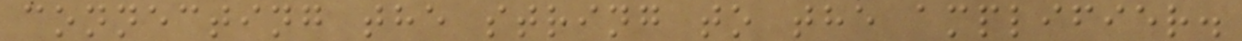connecting the string to the amplifier.
